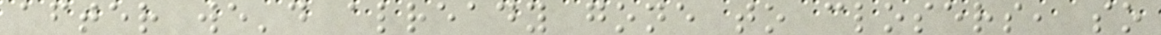after we'd already gone to closers, so
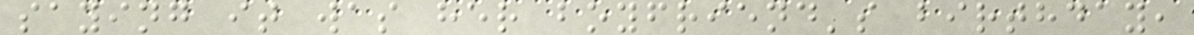saying it was her boyfriend's birthday,
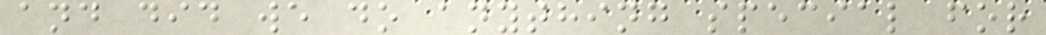and did we do anything special for
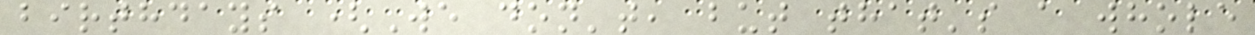birthdays (We don't, but that's a whole
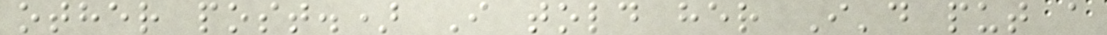other post.) I told her I'd put a
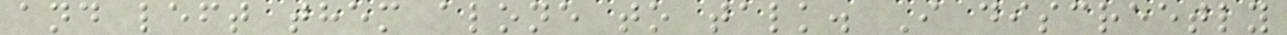and left them alone to talk. I discreetly
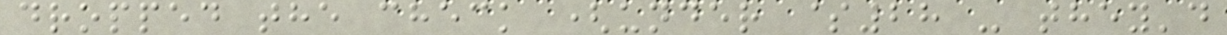dropped the check (under $28 - they'd
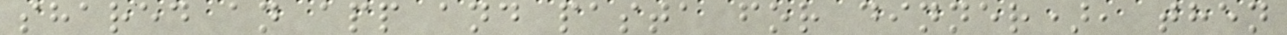shared an app and pasta for dinner), then
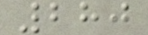280
